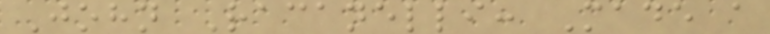John Racanelli: Made a
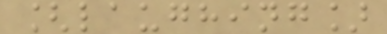[laughing]
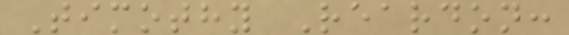Timothy Reardon:
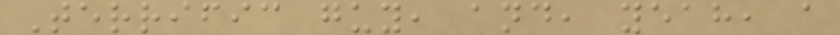Terrific guy, and, yeah, a
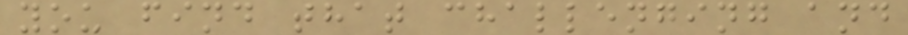you find that challenging and
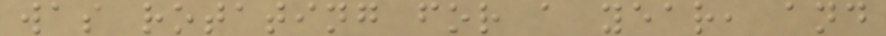was rotating for a year, and
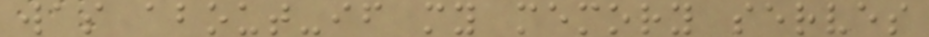was about-if my memory serves
